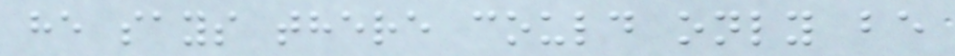he says there could only be
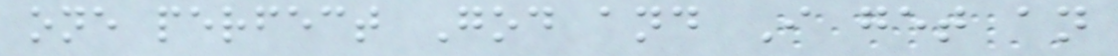one perfect God and I get an
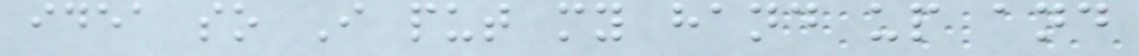idea so I put my hand up and
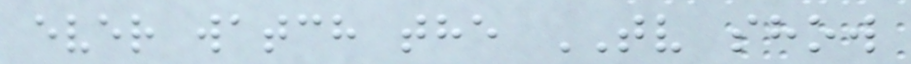ever watch the TV show
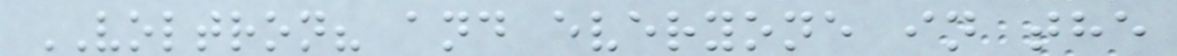VOLTRON? and everyone in the
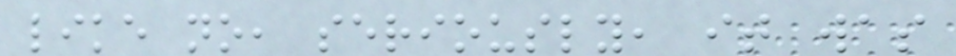like no, seriously, it was
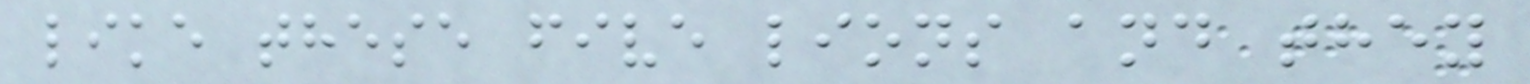like these five lions and they
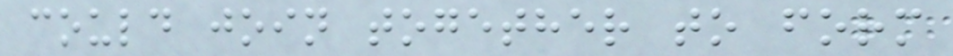could join together to form
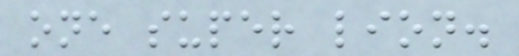one super lion.
